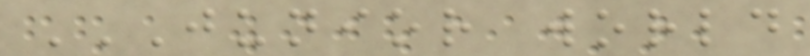JUNIOR WORLD
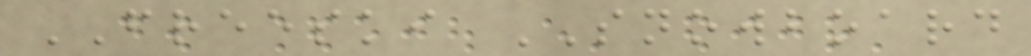FREESKI SNOWBOARD
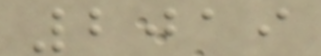2019
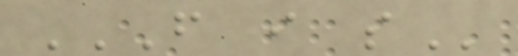F I S
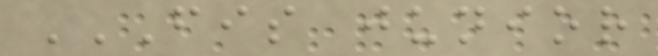FIS JUNIOR
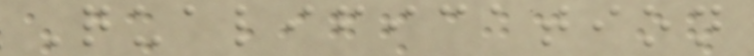Qualification
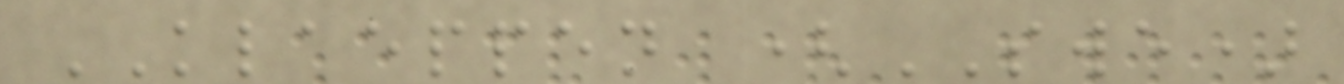KLAEPPEN (SWE)
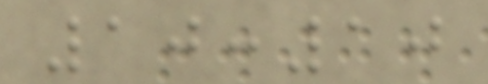10:10
